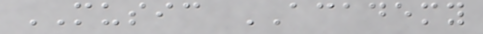MUSIC ACADEMY
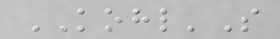KOHL'S
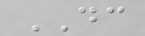DC
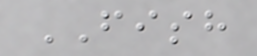FISH
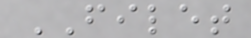FILET
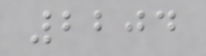2204
